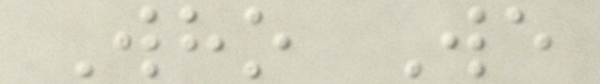Who We
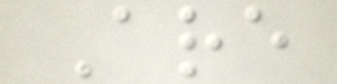Are
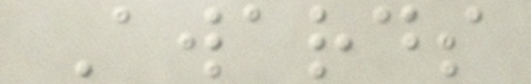Awards
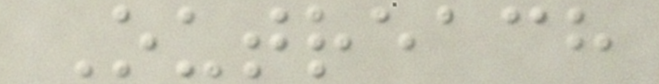Outreach
